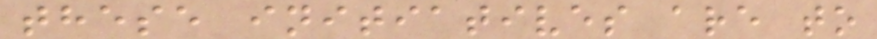these initiatives are to
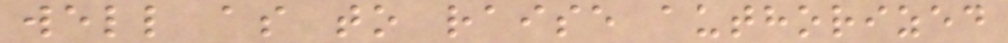well as to raise authorized
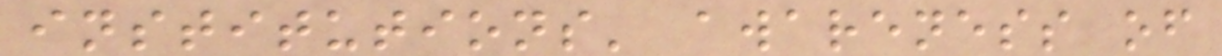institutions' awareness of
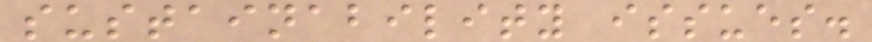sustainability issues.
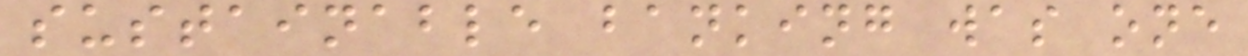sustainable banking was one
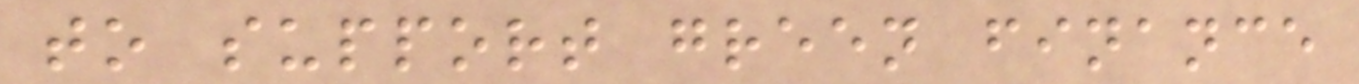to support green finance
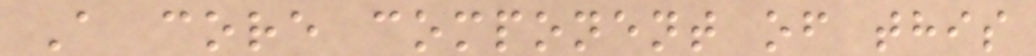A core component of this
